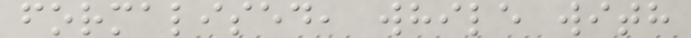formalised, while with
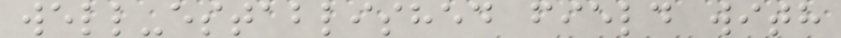well-established field with
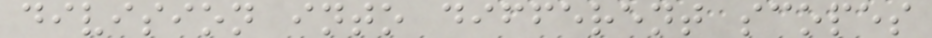division into different scopes
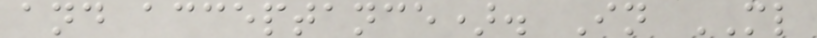and acceptance). In ML
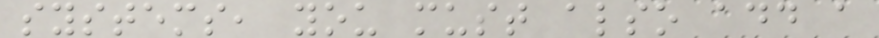systems, you must also add a
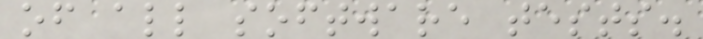of all software tests.
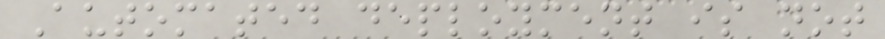Automated deployment is not
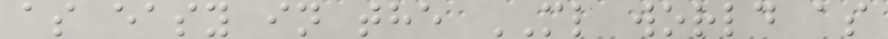as easy in the ML world as
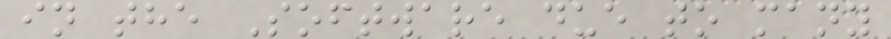in the Software due to many
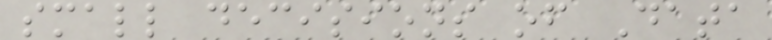small decisions of Data
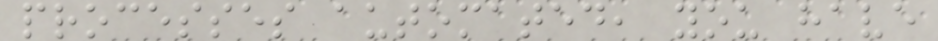processes automated, you have
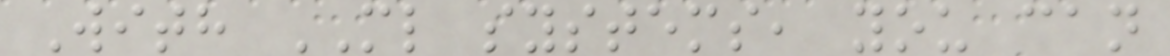With ML systems, you can
